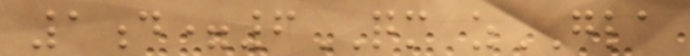1d=6QM zGLA
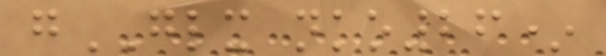gGLX nko26*
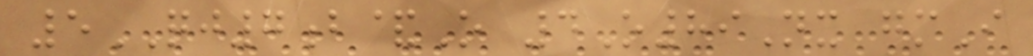5QJ7b&O 4O89Nx gmI
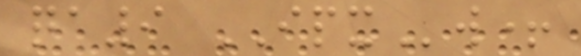qa9 IPXw+
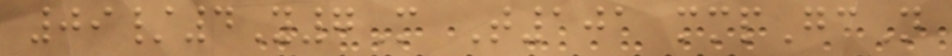09/4Y7M T101 mmpGcN
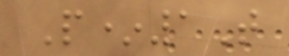P*1T
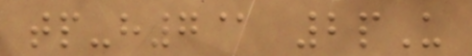tp-h7@ 2pU
